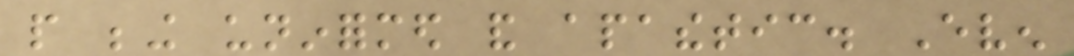people being uninformed and apathetic. Even
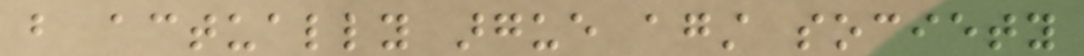but actually argue against society
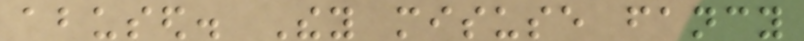abused. They misuse fancy
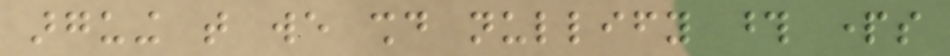arguing that we should nullify those parts
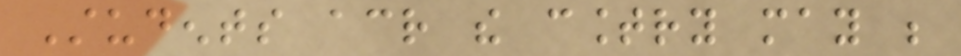Students across the country may be
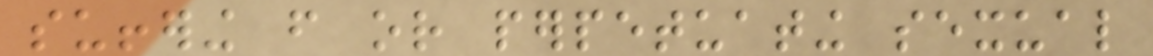suffering from or perpetuating sexual
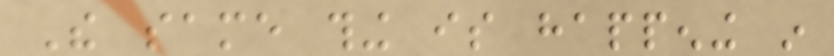The same thing is happening in
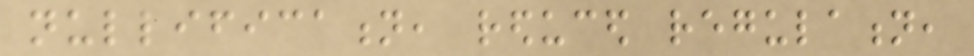nullification, reduced regulation,
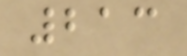213
